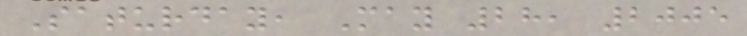Saturday, May 28, 2005
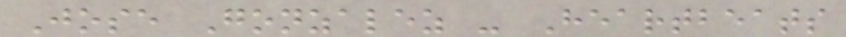Jose Gonzalez - Heartbeats
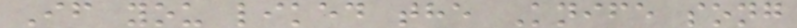If you liked the Knife song
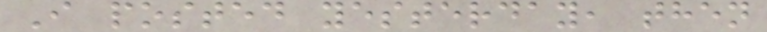I posted yesterday, then
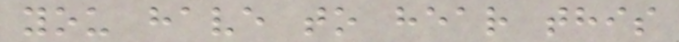you have to hear this
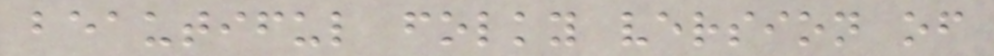beautiful folky version of
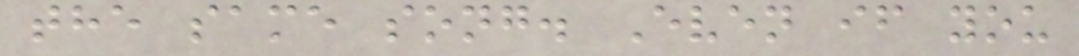the same song. Even if you
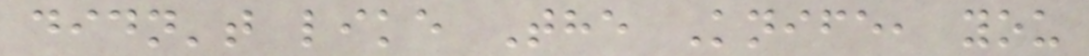didn't like The Knife, you
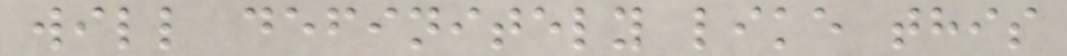will definitely like this
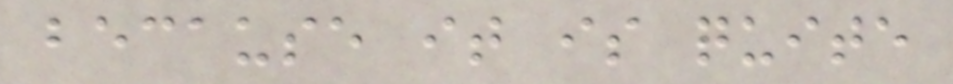because it is quite
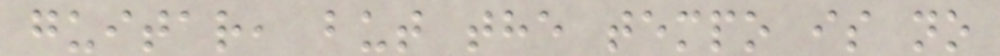guitar, but the tempo is no
